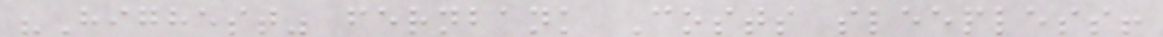"Highest" fernbank Costs sleepless!
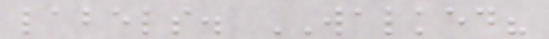labels. WALKED?
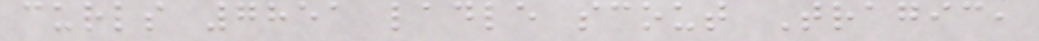curls 7851 ladle scout Tragic,
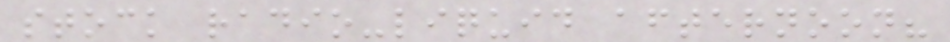stock radio-liquid afternoon?
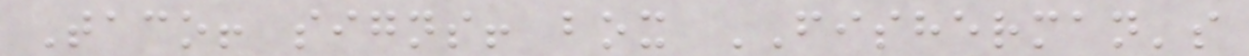Taco! signs! box FISHERMAN's
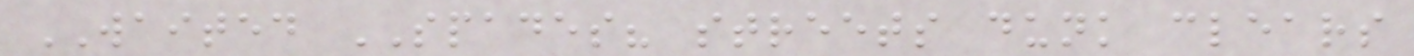WAITED SPADES? streets dunk clears
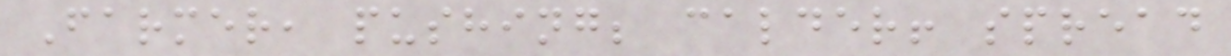Farmer, pushing; calder! spread
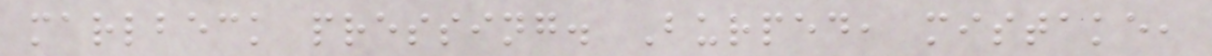marlbeck pressing. Burped, mistake,
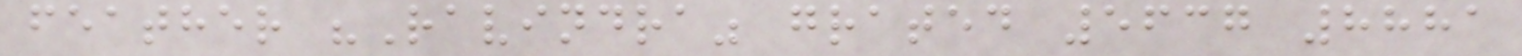feather "Ravindra" grated 5637 8881
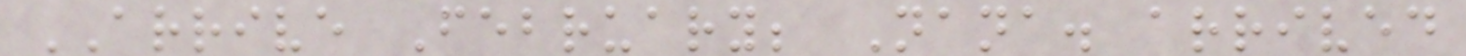ARRIVE February; Nana. arrived
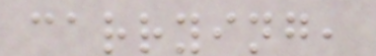carrying,
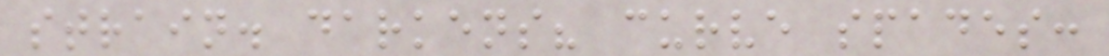strain. darkens? curve spades:
